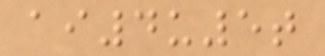ai4u5t
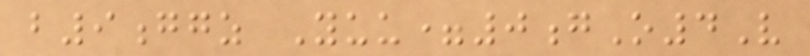b9ggz Yuu=0gO4V
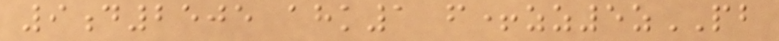9d2505 ahk1 f+zz5zPB
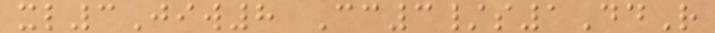xl3Jiw8 Cc3/s1DdR
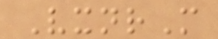VxnrM
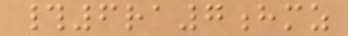#6ra7hmz
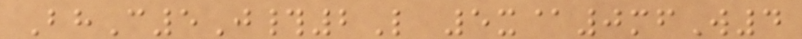BhC5J#2L 5x@0mfW4
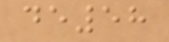de58
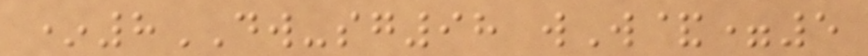*8DW-sg98 wW&=5
